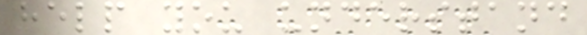help you understand
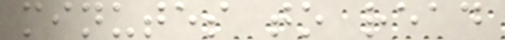minutes to read
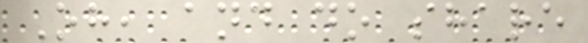Oh, and do share
